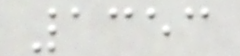1353
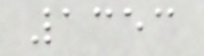1353
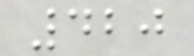420
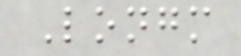Longm
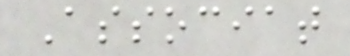Associat
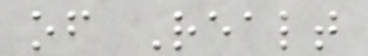of Realt
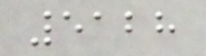5128
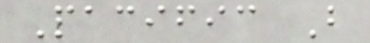Pacific B
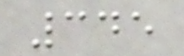345
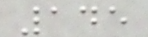145
